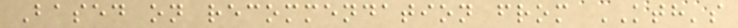Based on recommendation from KTH's
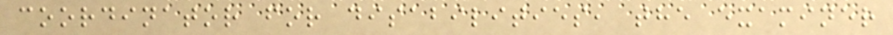coordinator for disabilities, the examiner
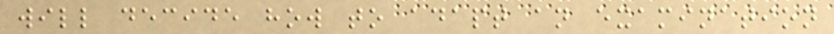will decide how to adapt an examination
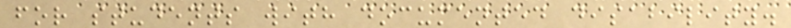for students with documented disability.
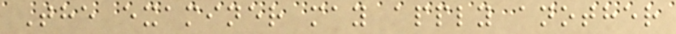The examiner may apply another
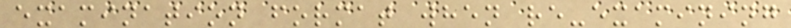examination format when re-examining
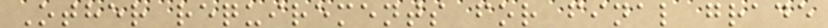Other requirements for final grade
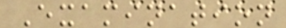Examination
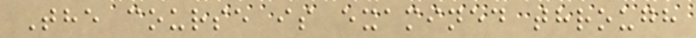The course is examined through
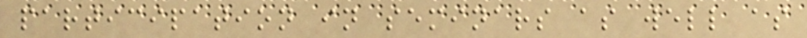participation in seminars as well as
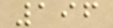196
